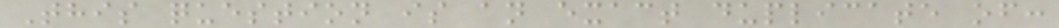This question is an exact duplicate of:
